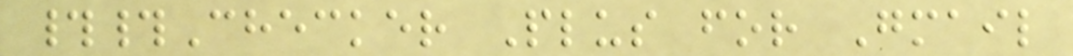##Checker Plus for Gmail
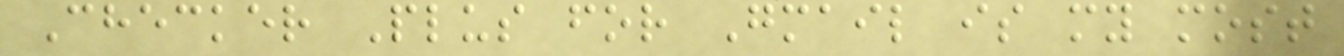Checker Plus for Gmail is my most
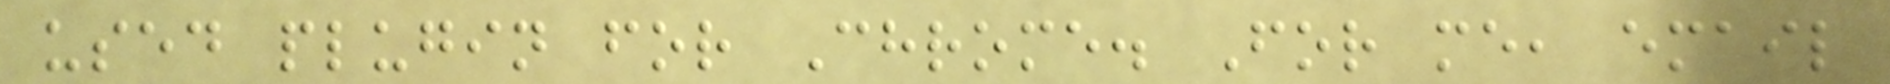used plugin for Chrome. For me, email
